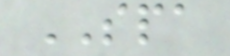SPA
